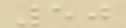50
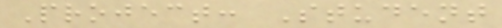Project: Student
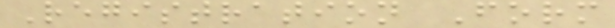Registration Form
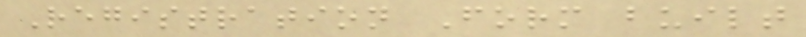Registration Form built
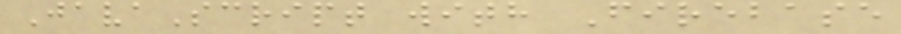JavaScript with Firebase
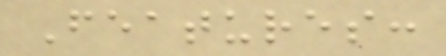Features:
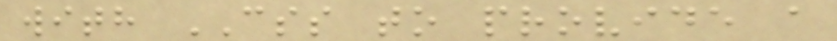with CSS to provide a
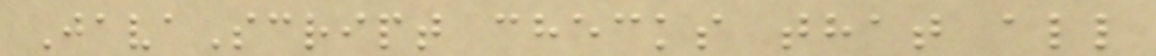JavaScript checks that all
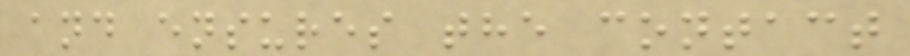and ensures the contact
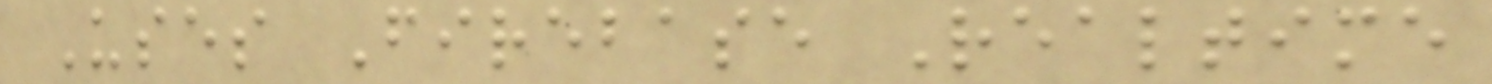Uses Firebase Realtime
